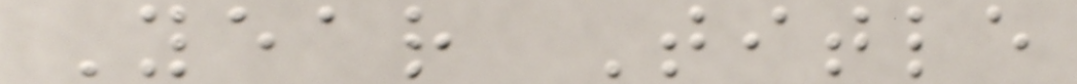Year Title
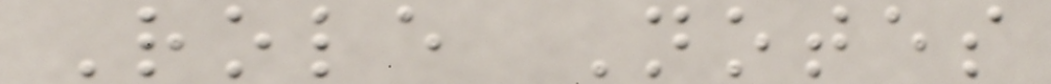Role Notes
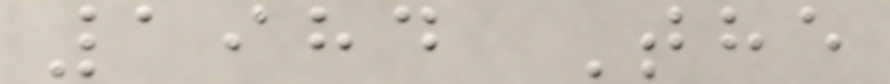1984 The
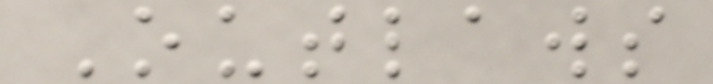Outlaws
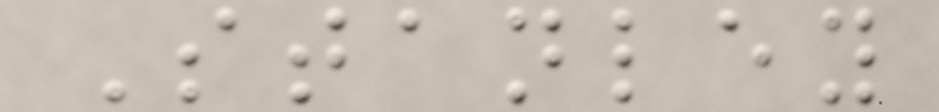Stanley
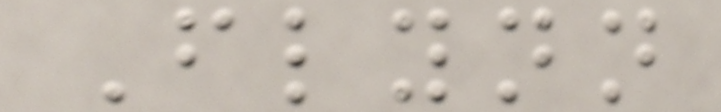Flynn
